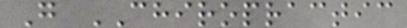G CHIROPRACTIC
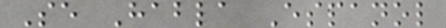Se Habla Espanol
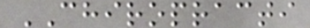CHIROPRACTI
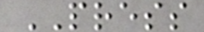PRESS
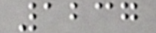1237
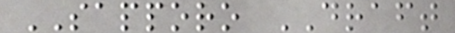SAPPORO DRAFT
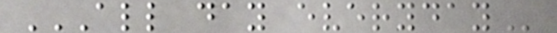ALL DAY EVERYDAY
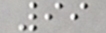99
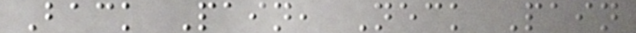Back Pain, Neck Pain
